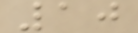10
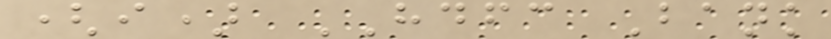(i) HDFC Bank
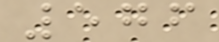576
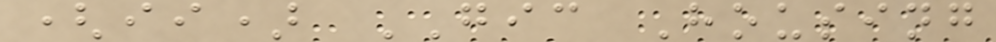(ii) GIC Housing
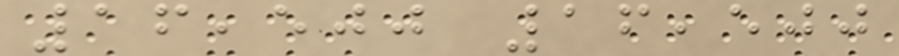16,500 16,500
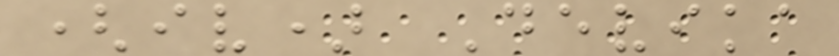(iv) Devika
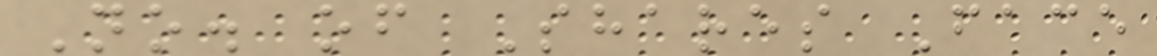No. of Shares Face
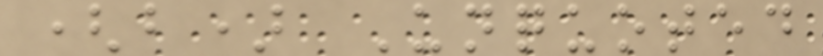(b) Unquoted
